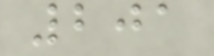201
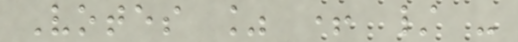Votes % + / -
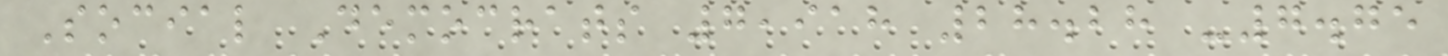Social Democrats 7,918 28.28 -7.75
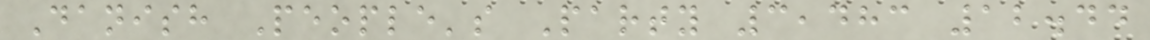Danish People's Party 3,483 12.44
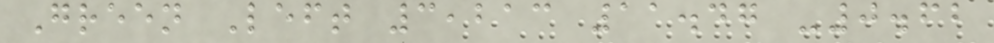Green Left 3,213 11.47 -0.62
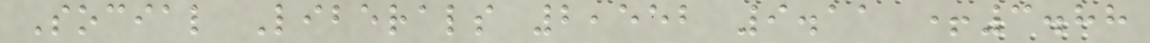Social Liberals 2,552 9.11 +3.88
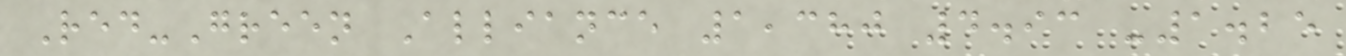Red-Green Alliance 1,380 4.93 -1.25
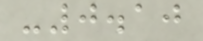-0.10
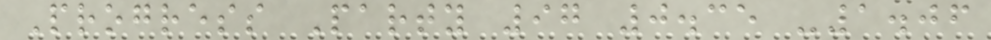Progress Party 97 0.35 -1.06
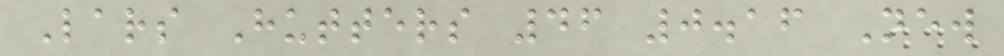Lars Hutters 46 0.16 New
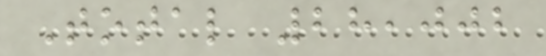Total 28,002
